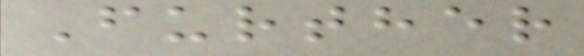Further
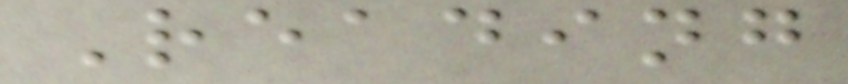Reading
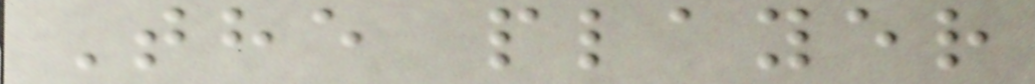The player
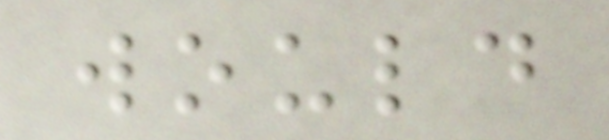would
